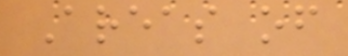Areas of
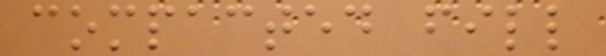compacted fill
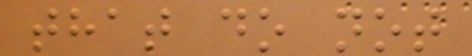that do not
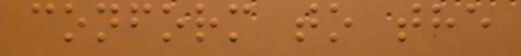conform to the
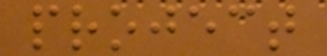project
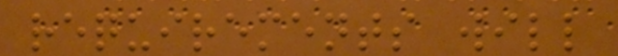requirements will
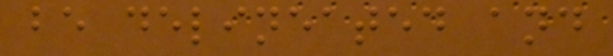be delineated and
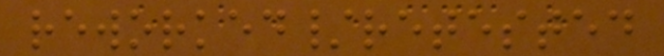reworked/retested
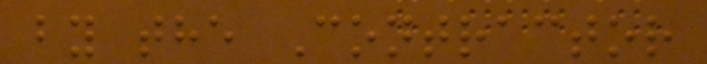by the Contractor
